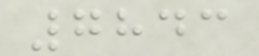7843
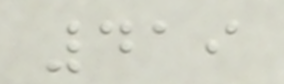419
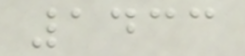1433
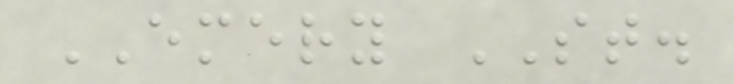EMERY ST.
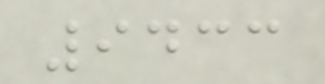9433
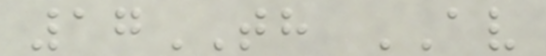17TH AV
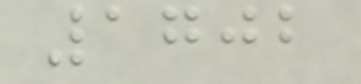1702
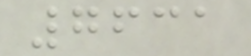7631
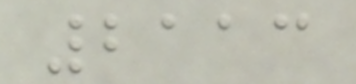2113
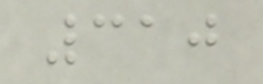310
